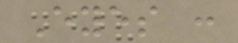Eyes :
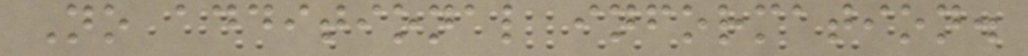No additional information.
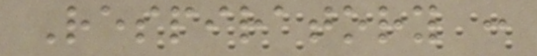Respiratory :
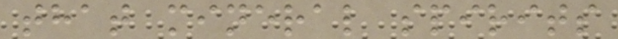that mineral spirits
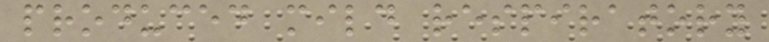produced mild respiratory
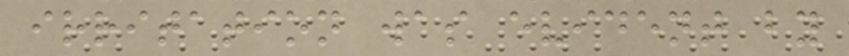irritation was evident by
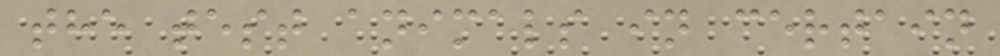the test animals in certain
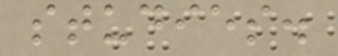studies.
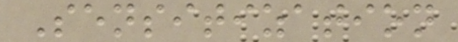Sensitization
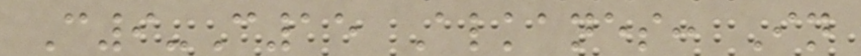C9-C15 Alkanes: In
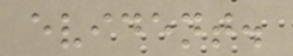evident.
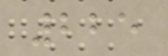225
